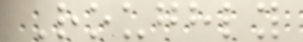Roughly
